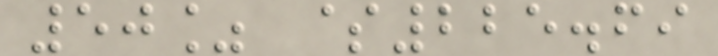50% $225.69
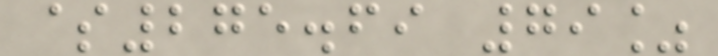$275.69 79%
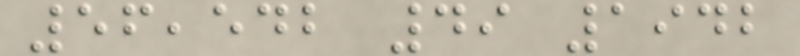56,542 49 1942
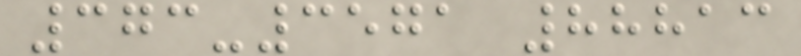373-3571 88813
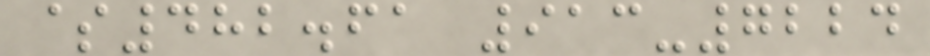$482.61 913-7224
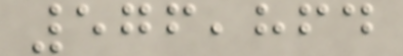576,864
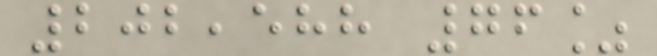202,588 76%
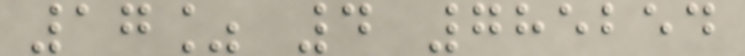17% 4 785254
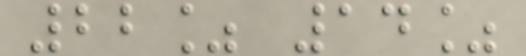22% 14%
